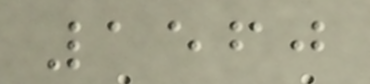1560
